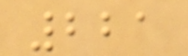221
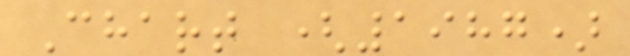Chart (1987)
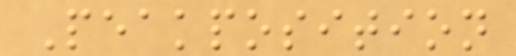Peakposition
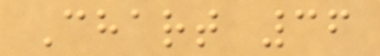Chart 36
